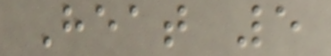Heat 5
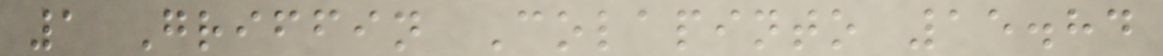1 Griffin Colapinto 15.84
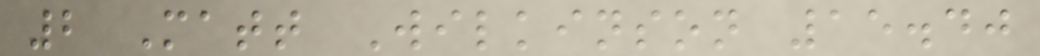2 Matt Wilkinson 15.40
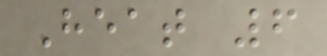Heat 6
